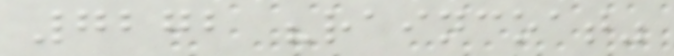7272 "raincoat"
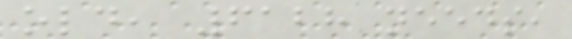old, 6128 needs,
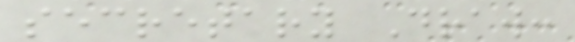secretary Draw:
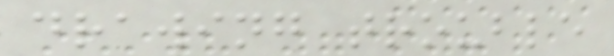drawing trouble
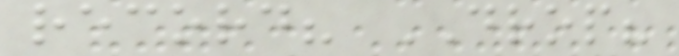record? DROP?
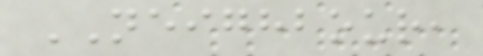NEIGHBOUR,
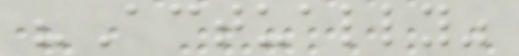"Actually"
